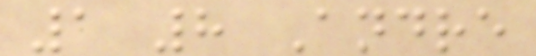1 8 Andre
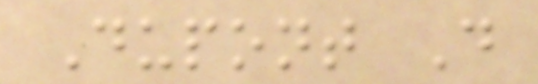Dupont D
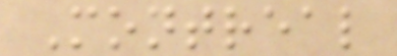Montreal
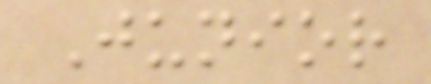Junior
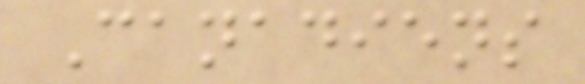Canadiens
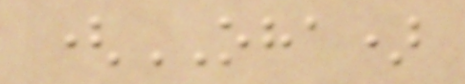(OHA)
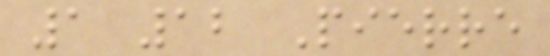1 12 Pierre
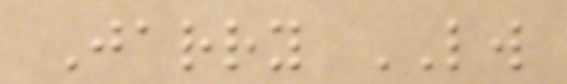Jarry LW
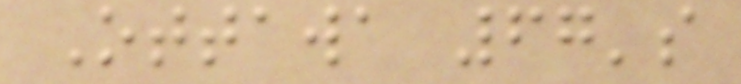Ottawa 67's
